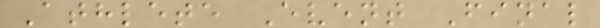Athlete Event Final
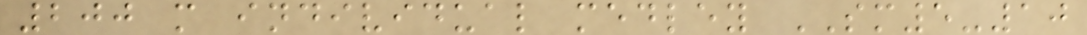200 m individual medley SM5-10
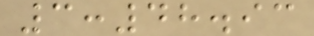3:48.93
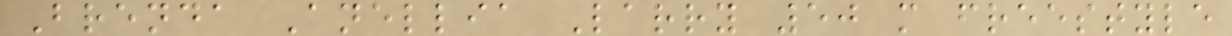Brenda Anellia Larry 50 m freestyle
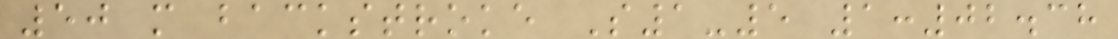50 m backstroke S1-5 1:02.38
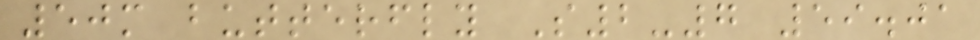50m butterfly S2-7 59.01
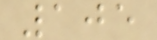105
